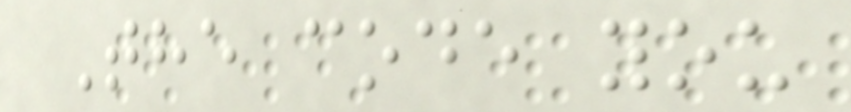The code you
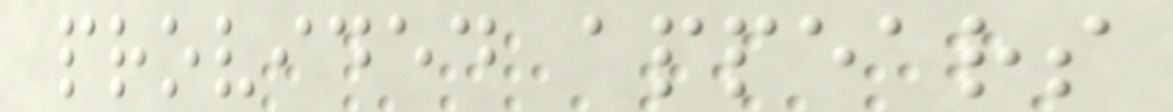provided appears
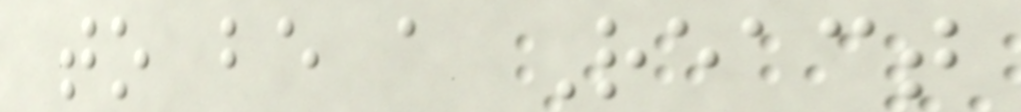to be a React
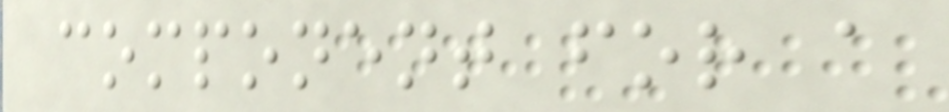component for a
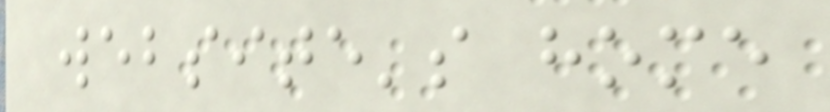website's home
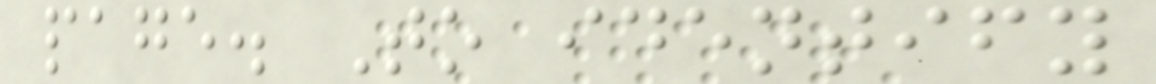page. To identify
